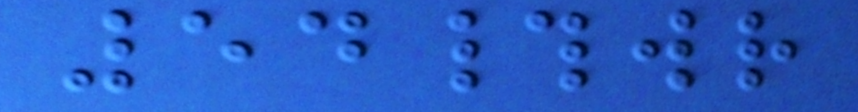54#wr
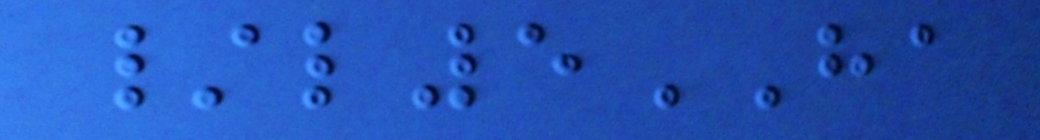/l5HA
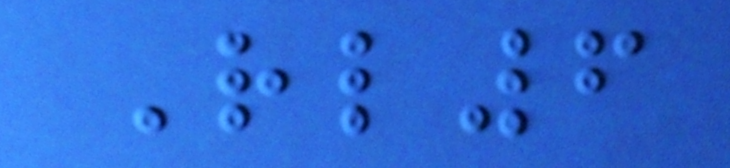Rl6
